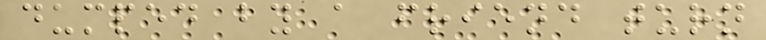dumped by a friend turn
